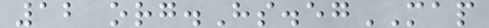12 org.Hs.egMAP
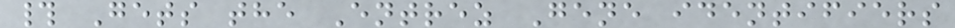# Gets the Entrez Gene identifiers
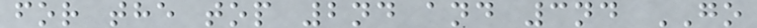for the top 2nd and 3nd GO
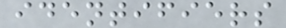identifiers
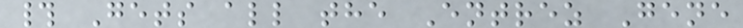# Gets all the Entrez Gene
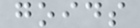goids
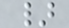}
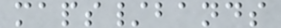maps/bands
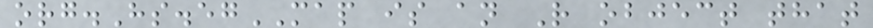org.Hs.egMAP is an R object that
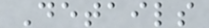Details
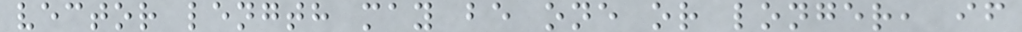vector length may be one or longer, if
